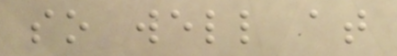so well at
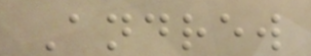Andrew
